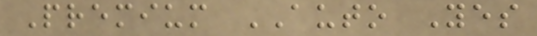Premium AUTO Yes
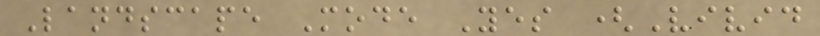Landscape Mode Yes (Vivid
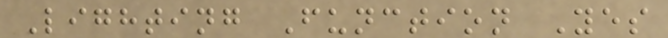Lighting Function Yes
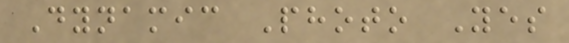Dynamic Photo Yes
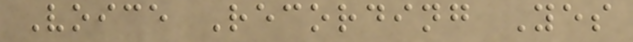Voice Recording Yes
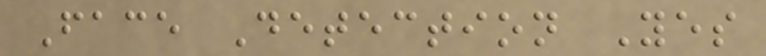Face Detection Yes
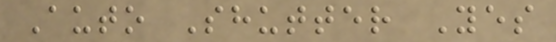Auto Shutter Yes
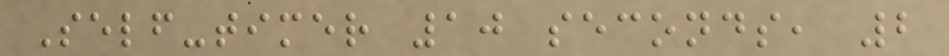Self-timer 10 seconds, 2
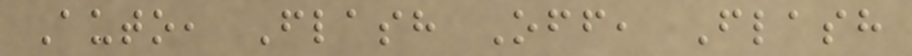Auto, Flash Off, Flash
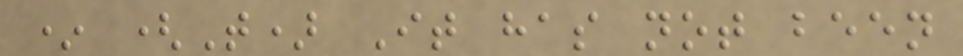* (T) It has not been
